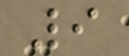9
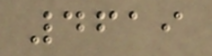4619
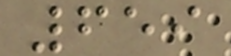659
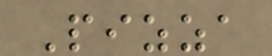Pizza
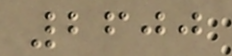2600
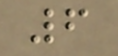6
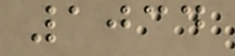1034
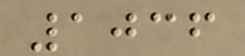1036
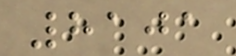8101
